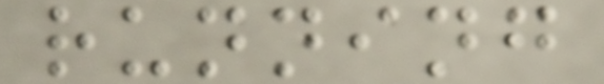running
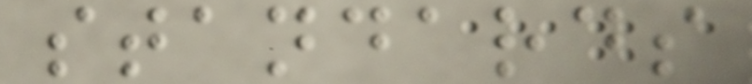standards
